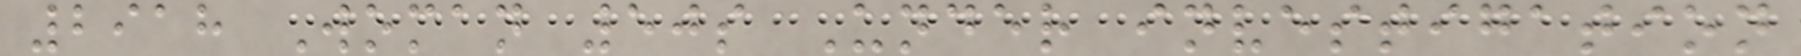2918 Woman 50s Under investigation
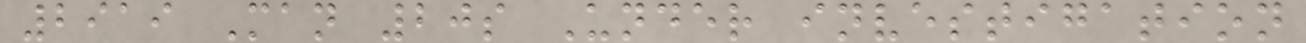2919 Man 20s Under investigation
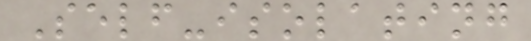Self-isolating
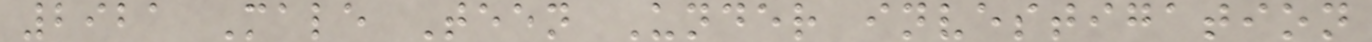2921 Male Teen Under investigation
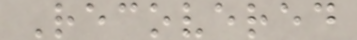Recovered
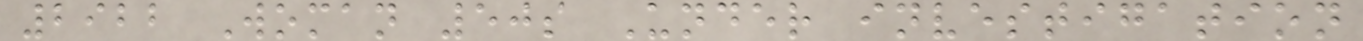2922 Woman 50s Under investigation
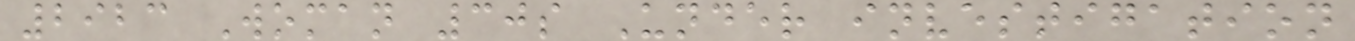2923 Woman 30s Under investigation
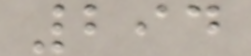294
